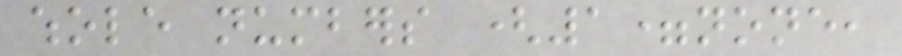whole numbers (1=none,
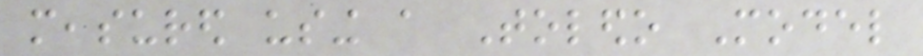measured using a Toledo Model
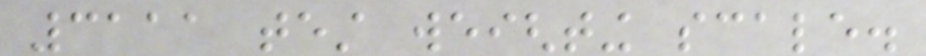3111 test weighting scale.
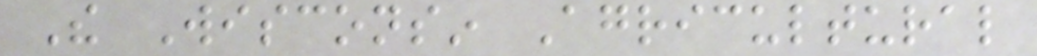The Wisconsin Agricultural
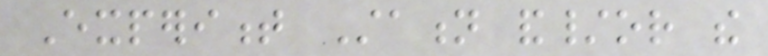Experiment Station and/or the
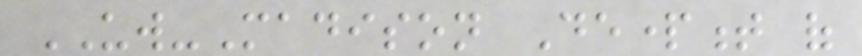UW-Madison Department of
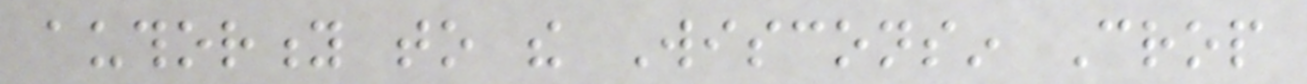authority to the Wisconsin Crop
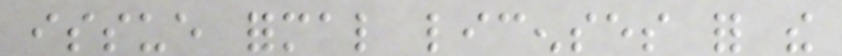issue formal licenses for the
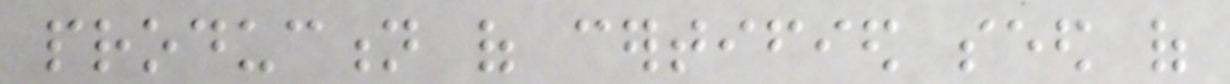production of certified seed of
